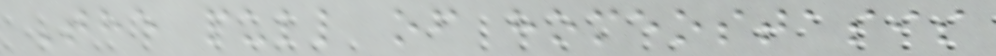The pull of homeostasis
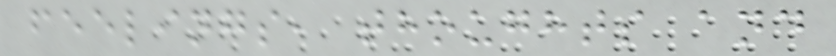feelings, thoughts and
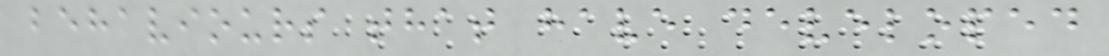behaviours that have developed
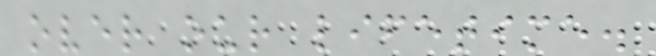over our lifetime.
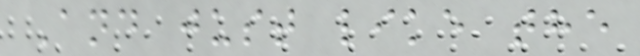And just like the
